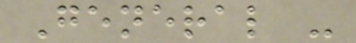General -
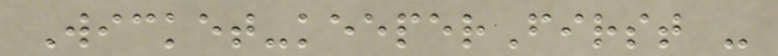Wicket-keeperFirst -
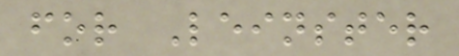for Leinster
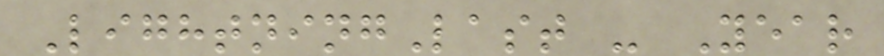LightningLast - Year
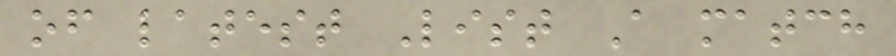of latest List A match
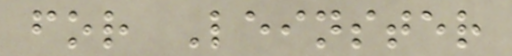for Leinster
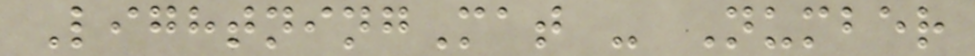LightningMat - Number
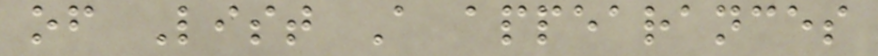of List A appearances
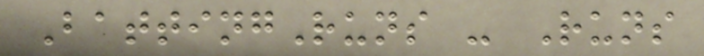BattingRuns - Runs
